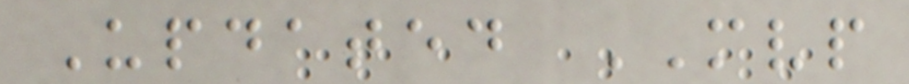Updated MVP
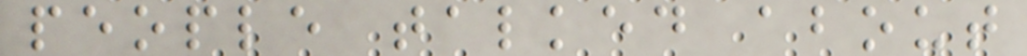people talked about
